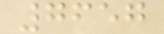7657
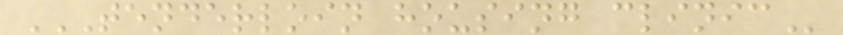TENDERLOIN HOUSING CLINIC
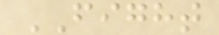FIGHT
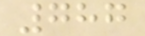787
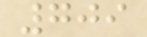709
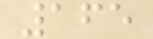165
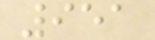951
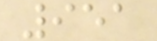951
